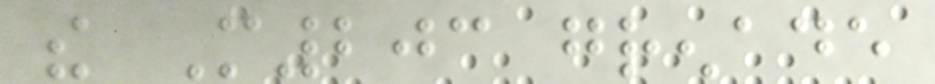the M203 grenade
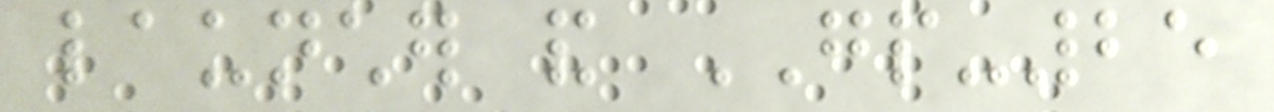launcher and GP-25
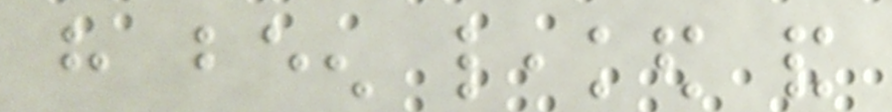have been leaked and
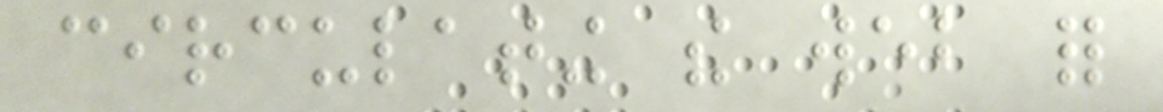circulating the web for
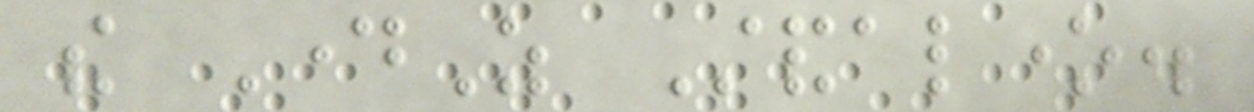the DayZ Standalone.
